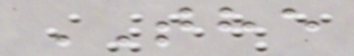THE
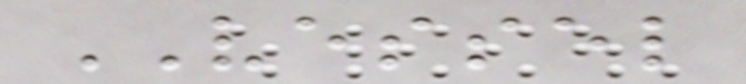VESSEL
